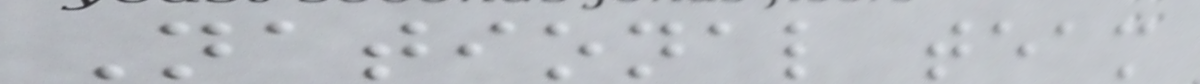National team
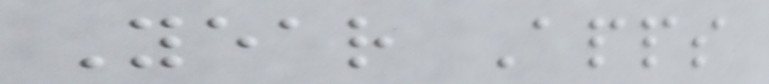Year Apps
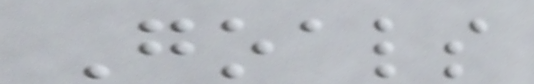Goals
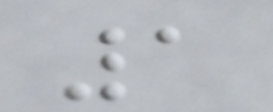1
